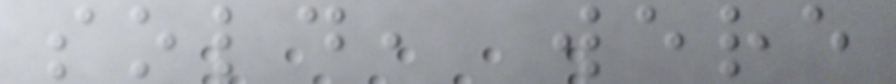sold, were
